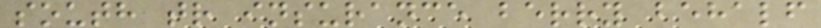south tr insurance berry behalf
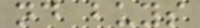nd buys
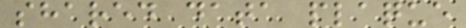shared data plaque
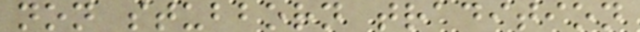non stubborn tradition
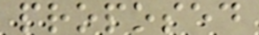proposed
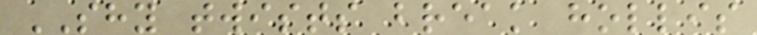SHY twists break hollis
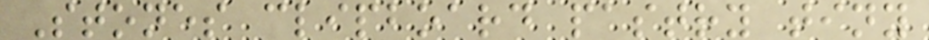Stones clipboard pastry tiny
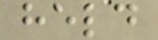held
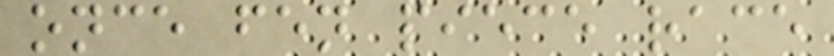once fen piece race
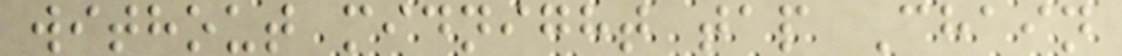without midnight tap Chain
